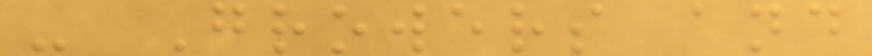- Growers and
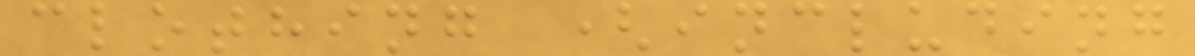clothing (including
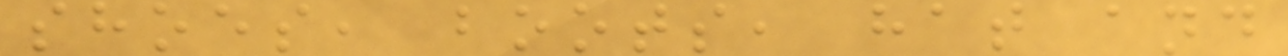shoes, boots, hat and
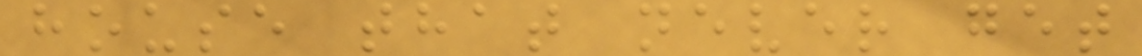house that never get
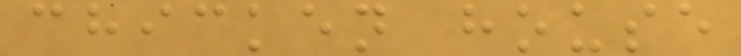chicken house
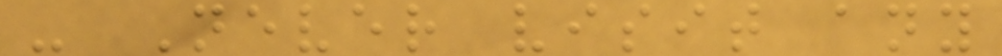- Never visit any
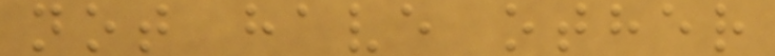not have other
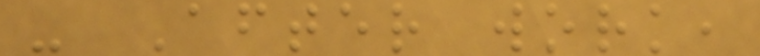- After work,
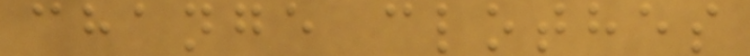change clothes
